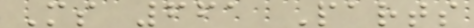Ms 661 Parts
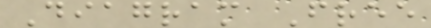Diagram Free
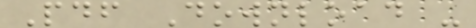Pdf Download -
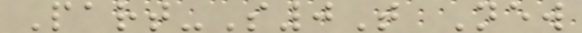Part-S0T New
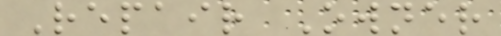Repair Owner
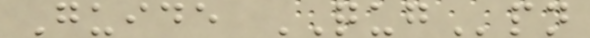Guide QUGpn
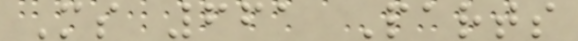Ms 661 Parts
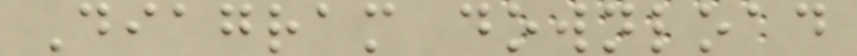Diagram download
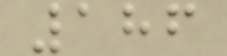186
